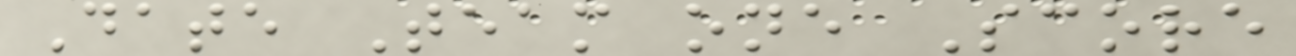Date Team one Score
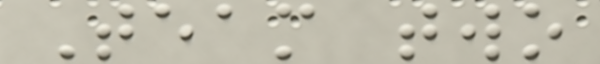Team two
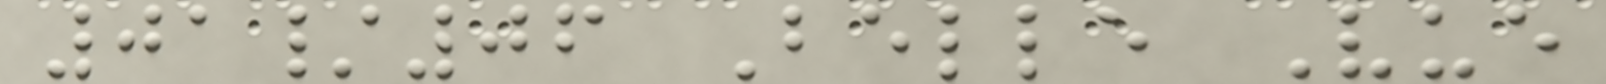01/06 Belle Vue
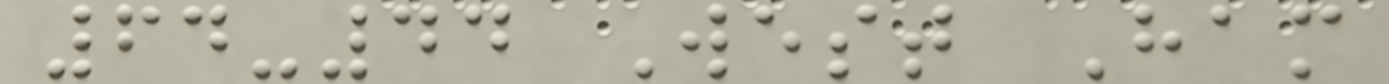64-44 West Ham
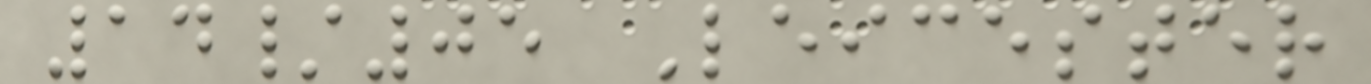14/05 Leicester
